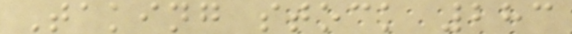Taking stock 283
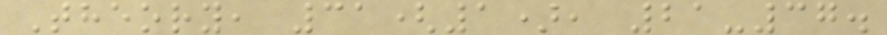Theory, 31(1), 21-37.
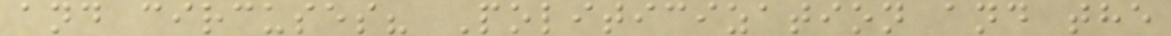and circuses? Politicization and the
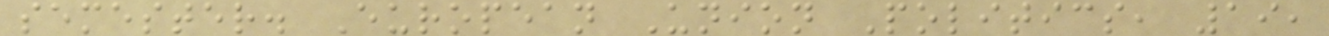semester. European Union Politics, 19,
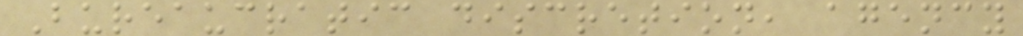Bureaucratic discretion, agency
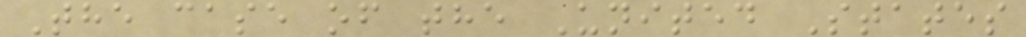The case of the United States
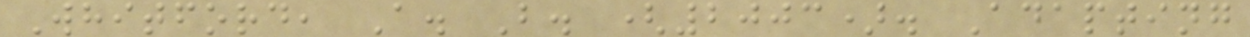Whitford, A. B. (2003). Adapting
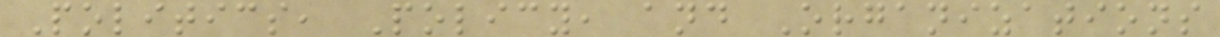Politics, Policy, and Organizations
